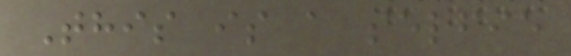This is a selfie
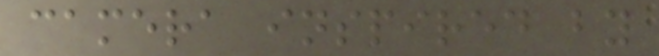camera inspired by
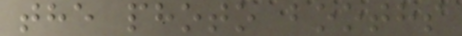the photo booths
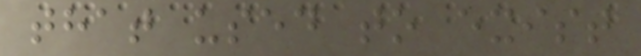that used to exist
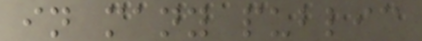in many public
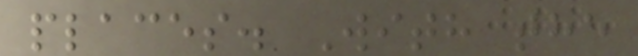places. With the
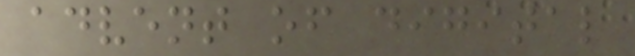advent of digital
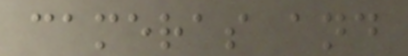cameras and
